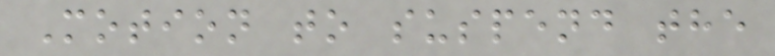Motion to suspend the
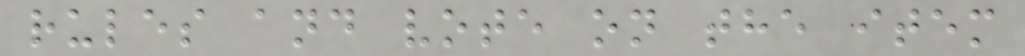rules and vote on the item
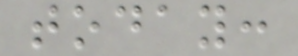today:
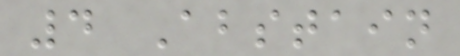4 Abstain
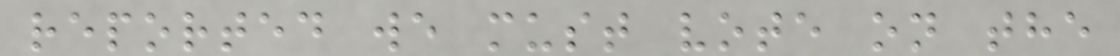reported we must vote on the
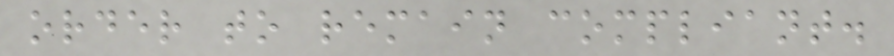order to remain compliant.
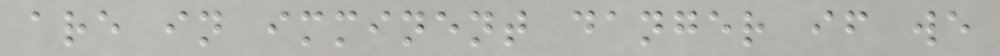are in imminent danger if we
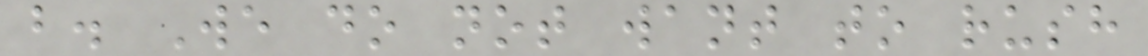b. We do not want to rush
